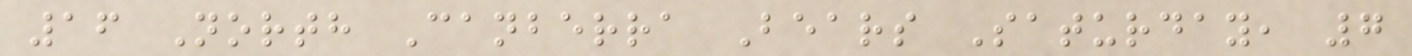16 North Canberra Bears Saturday, 7
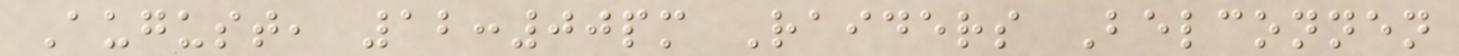August, 12:00pm Raiders Belconnen
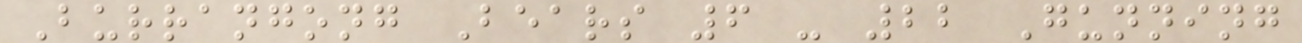Burrangong Bears 6 - 22 Gunning
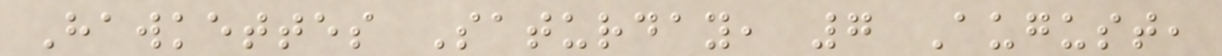Hawkettes Saturday, 7 August,
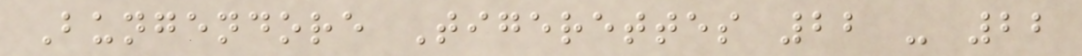Bungendore Tigerettes 22 - 22
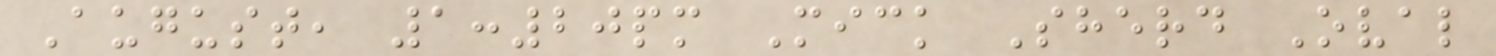August, 1:20pm Mick Sherd Oval
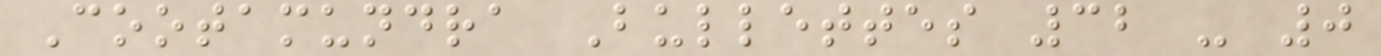Cootamundra Bullettes 32 - 0
